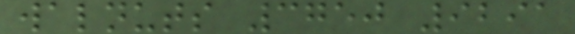walnuts 3750 9291
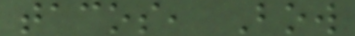tacos, Bow
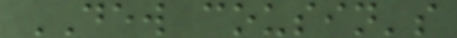DEW cousin's
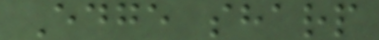Edge sharp
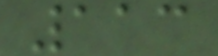113
